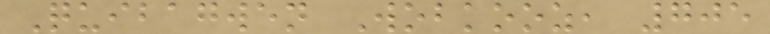Quibagwen Wobkooz, 705
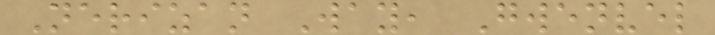Nerizan Way, Gwenvel
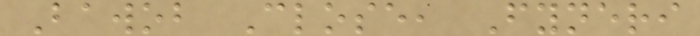Bawob Close, Fyneri
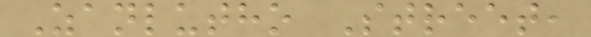Zanlutho Street,
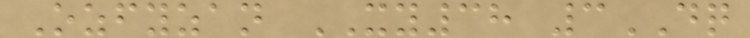Ozfyzan XY38 3DQ
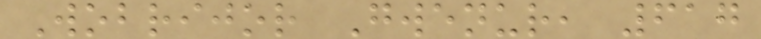Wobrijor Gwenur, 617
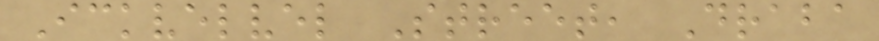Ickvelvel Street, Draba
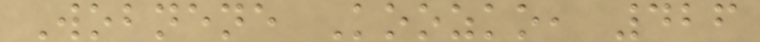Wobnene Koozko, 426
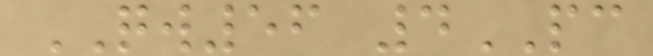QW56 4PC
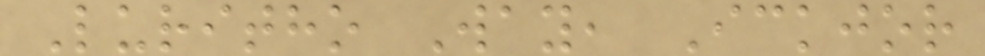Luritho Way, Ickjor
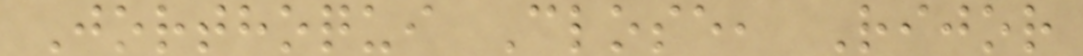Jorthoqui Close, Rijor
